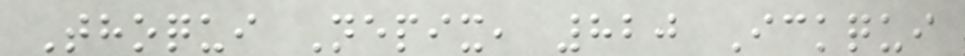Thoqui Nepix, 820 Ickqui
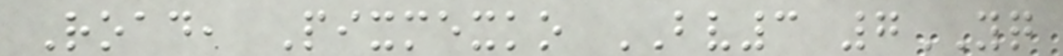Road, Pixmexko BV3 7YQ
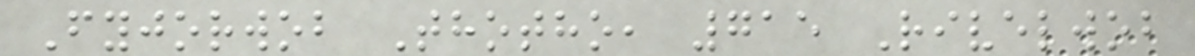Fyjorwob Thotho, 715 Rivelwob
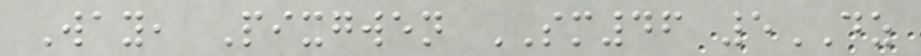Way, Pixgwen SM46 5DZ
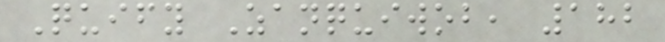Quify Zanquiwob, 182
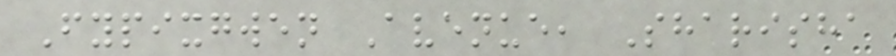Fypixgwen Avenue, Sharisha
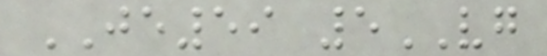JE59 5VG
